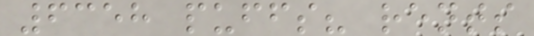6358 puffs? rents
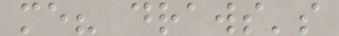me? draws's
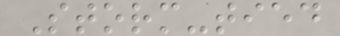Storm-tied
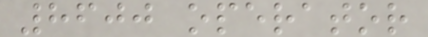8600 operator
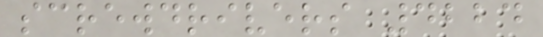screwdrivers 4224
